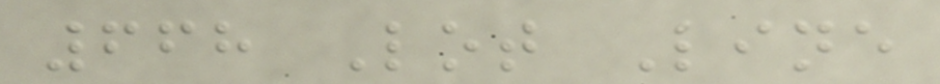668 Lot Line
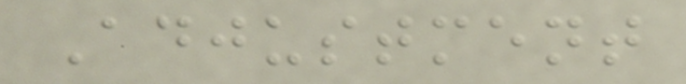Adjustment
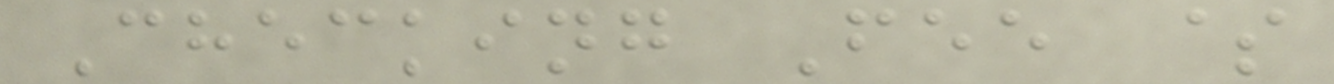Checking Fee $
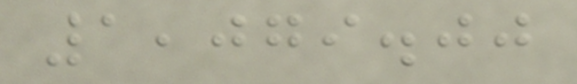1,079.00
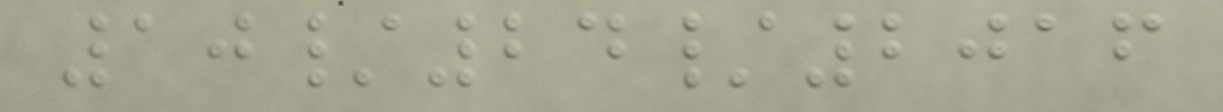10/24/2016
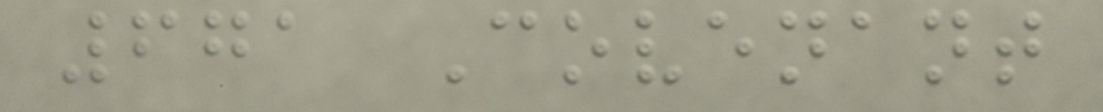671 Covenant
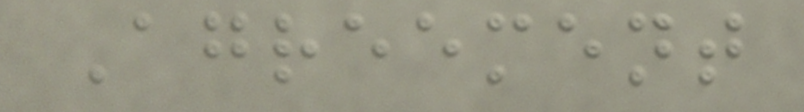Agreement
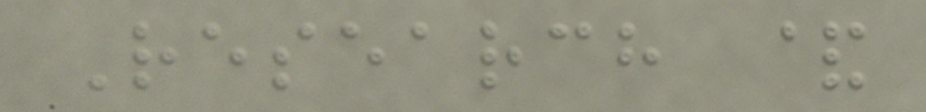Research &
